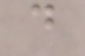d
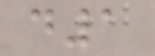d1
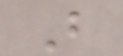B
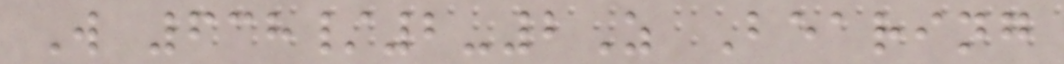W 638/2-2Z Bearing
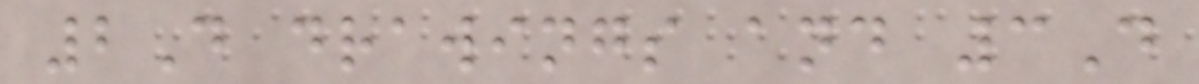2D drawings and 3D
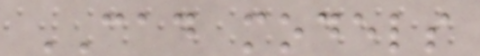CAD models
